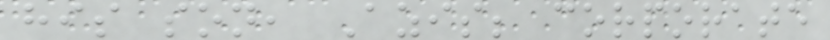his son, Azis; corporate
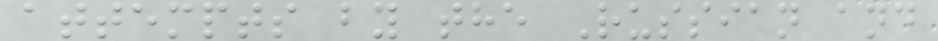attempts by the Russian and
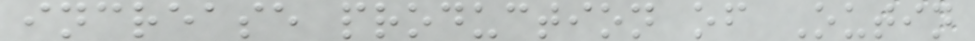increase production of Outin
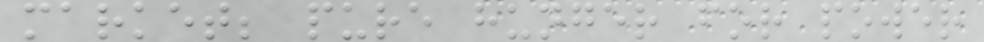market; pure hunger for power
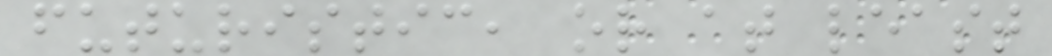futuristic, or at least
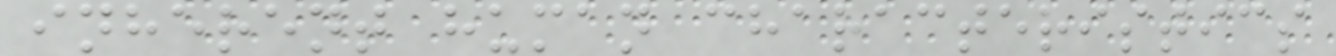inherent human characteristics
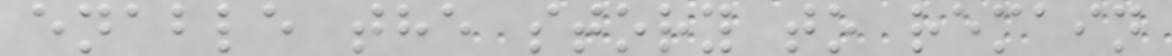enable the story to remain
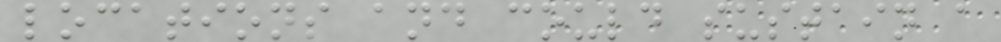locations and could sustain a
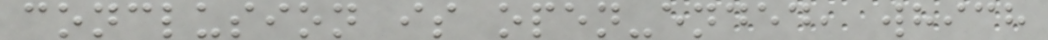conclusion is open-ended, which
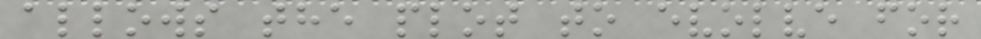allows the plot to evolve for
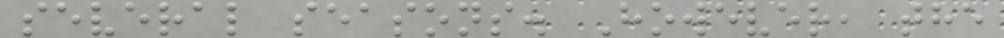several seasons. However, the
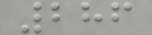286
